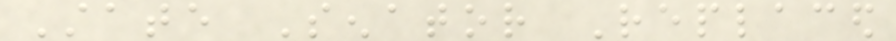State Senator Replaced
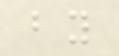by
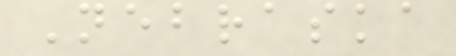Nebraska
